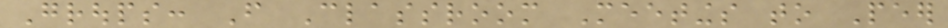Groups: From Classroom Meetings to Peer
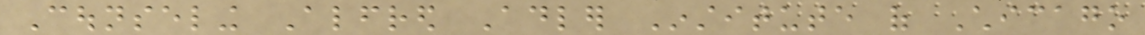Counseling Alfred Adler Institute of Chicago
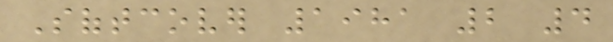Softcover 1981 2 4
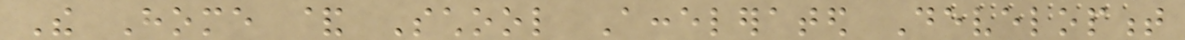The Home & School Accelerated Development
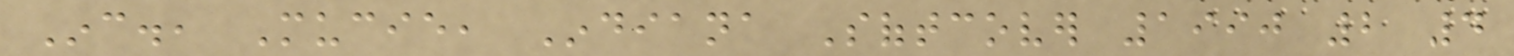Inc., Mucie, Indiana Softcover 1990 2 4
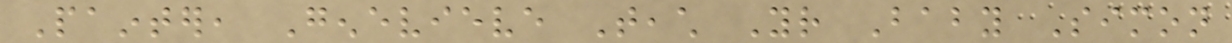Painter, Genevieve Teach Your Baby Simon
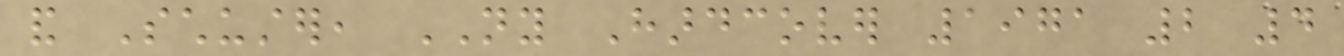and Schuster, NY Hardcover 1971 2 4
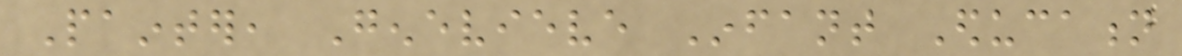Painter, Genevieve Infant Education
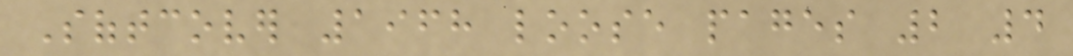Softcover 1968 loose pages 2 4
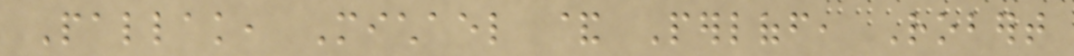Pallak, Michael & Perloff, Robert
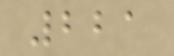221
